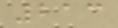213
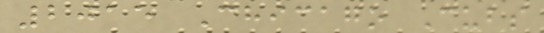2015 Chicago Cubs
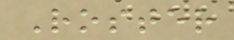Roster
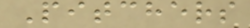Pitchers
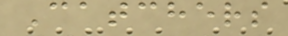Catchers
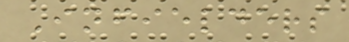Infielders
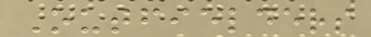Outfielders
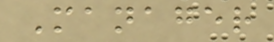Manager
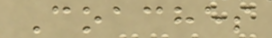Coaches
